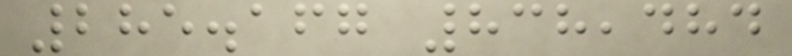285.167 838,484
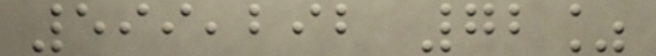599,292 72%
